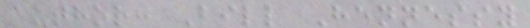author: Bill Hennessy
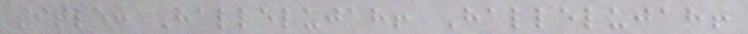title: Hallelujah! Hallelujah!
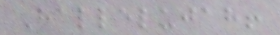Hallelujah!
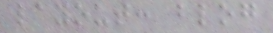layout: blog
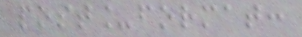post_format:
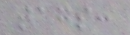tags:
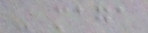- maga
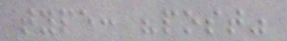type: "post"
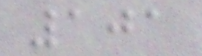101
